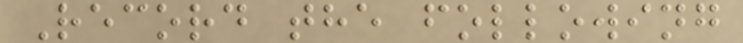Record the following
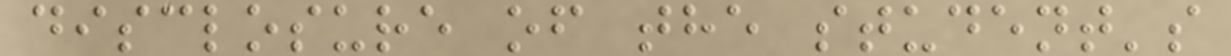disclosure of the student's
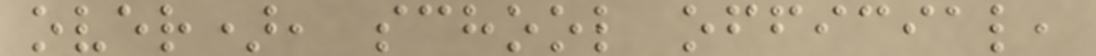over), school official,
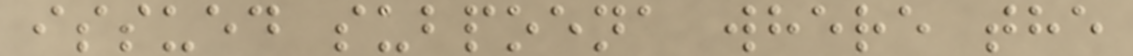issued subpoena where the
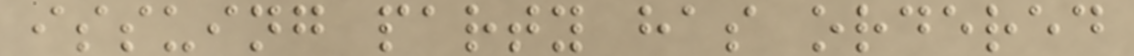issuing party has ordered
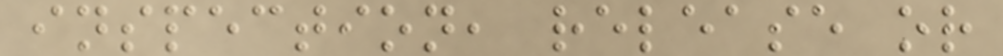inspection, release or
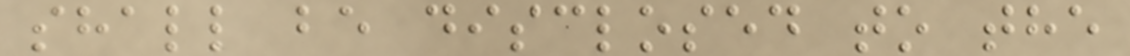shall be disclosed to the
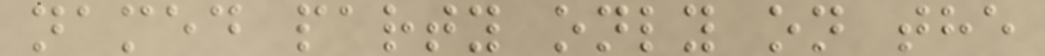named party only on the
